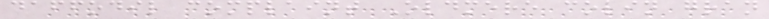daffodil complaint Oldmere colin gran
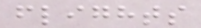flights
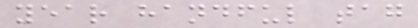year handful tag
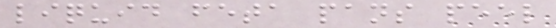liquid feta pans peel
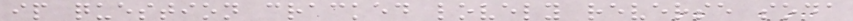ip question cracked lovely reverse soda
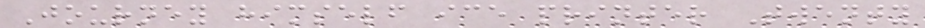Journey himself ice printer Twenty
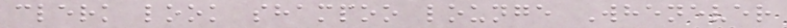clerk look shampoo lounge Whenever
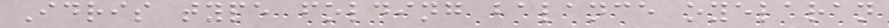Idris type folding balance oyelaran
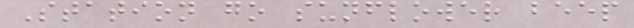Station go sunflower beep
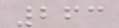263
